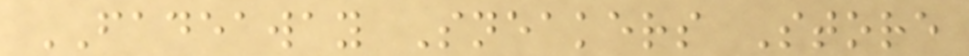FADEAWAY Sneakers Store
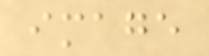image
